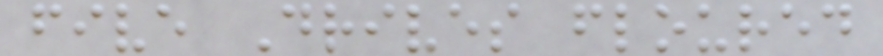five Drives floured
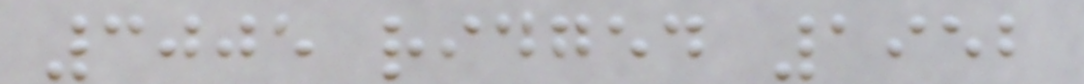3005 ridged 1952
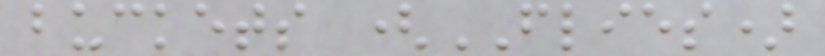buckets (FLIES)
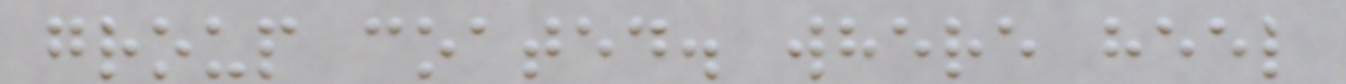group coated. where heel
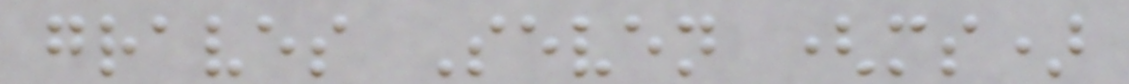graves Seven (ms)
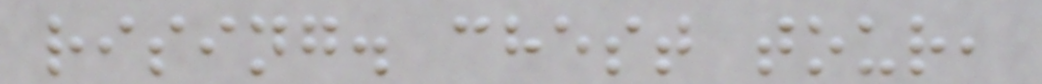rising. chest tour,
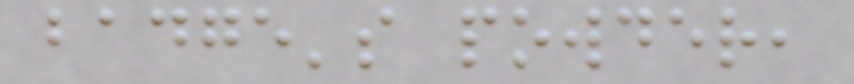badge's powder,
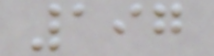197
